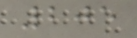205
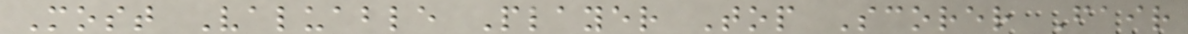Most Valuable Player Top Scorer Fair
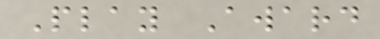Play Award
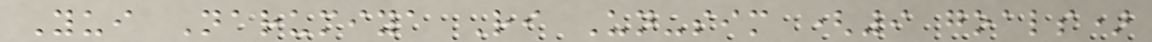Yui Narumiya Ri Un-sim (9 goals)
